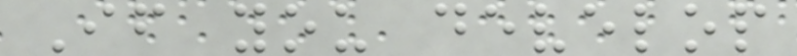If you develop
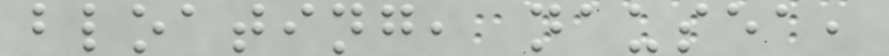bloating, nausea,
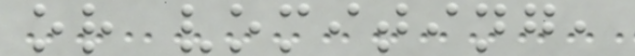or vomiting,
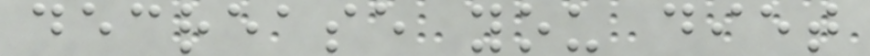decrease you diet
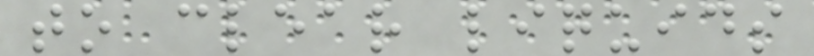to clear liquids
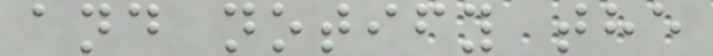and notify the
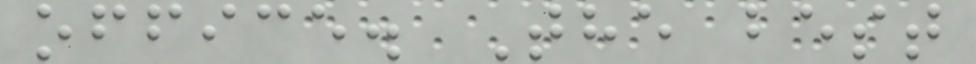office. The best
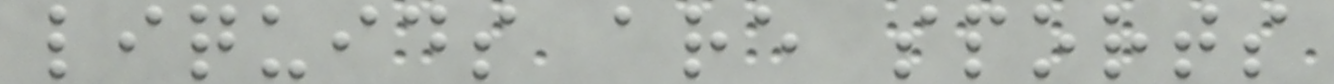liquids are sports
